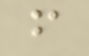f
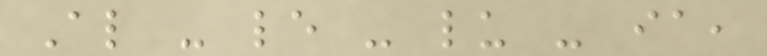Al - le - lu - ia,
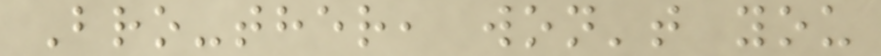Bro-ther, won't you
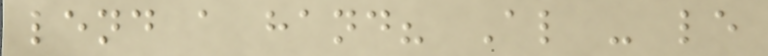lend a hand? Al - le
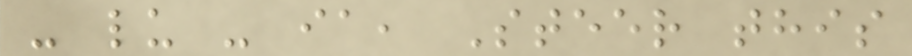- lu - ia, Steer this
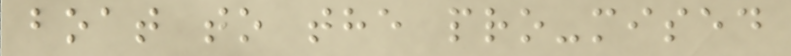boat to the pro-mised
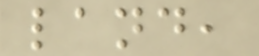land,
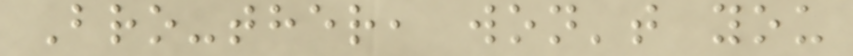Bro-ther, won't you
